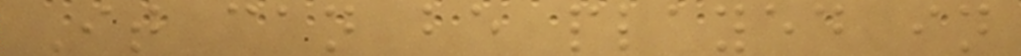It can be played in
